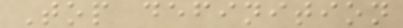Top definition
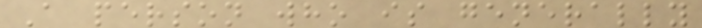A person who is generally
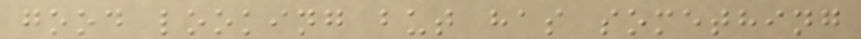good looking but has something
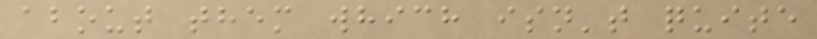about them which isn't quite
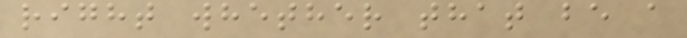right whether that be a
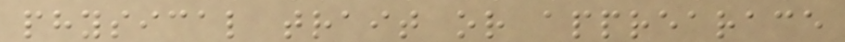physical trait or apprearace
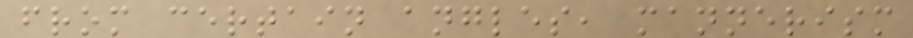from certain angles, mannerism
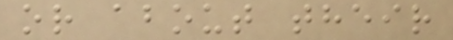or about their
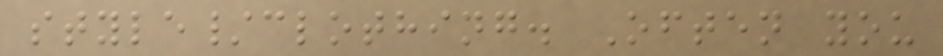style/clothing. Often you
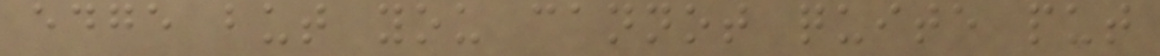edge but you cannot quite put
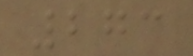273
